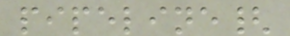pipeline{
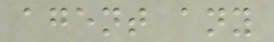agent any
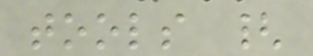tools {
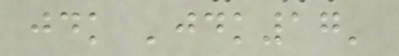jdk 'jdk17'
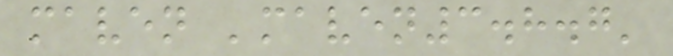maven 'maven3.8.7'
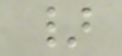}
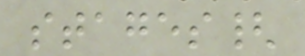stages{
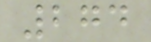274
